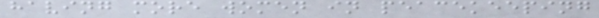having more women in peacekeeping
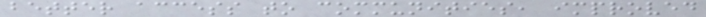better access to communities, improved
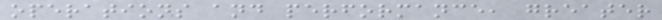operations and performance, greater
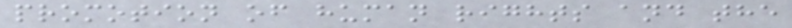promotion of human rights and the
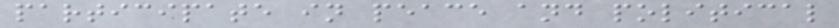participate in peace and political
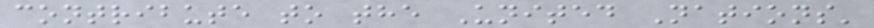contribute to the United Nations'
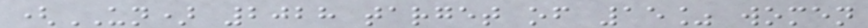(UN) 2028 target of 15% women
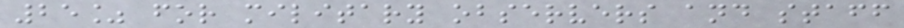25% for military observers and staff
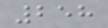258
